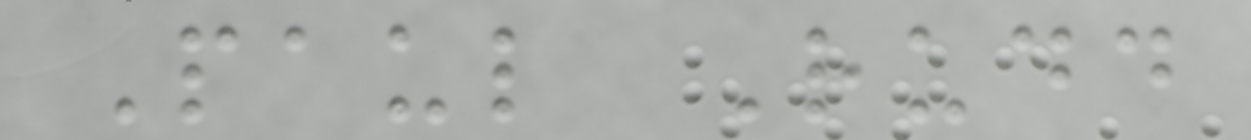Paul Rudd
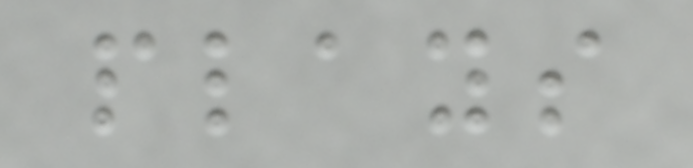plays
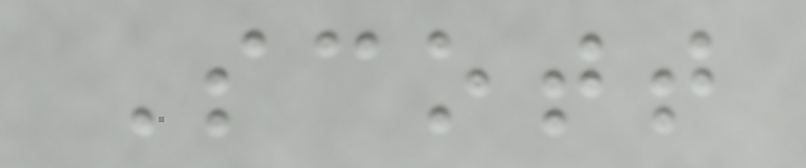Scott
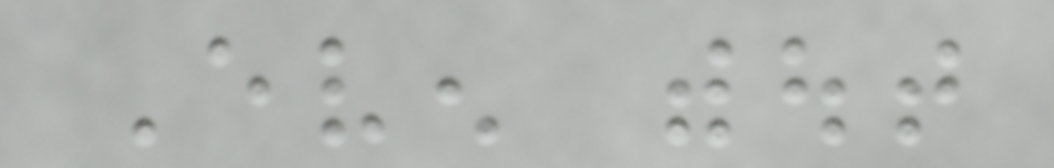Even without
